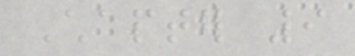Chapter 9
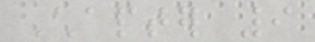Chapter 9
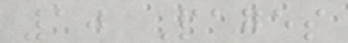10 Pages
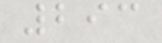293
